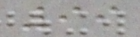99
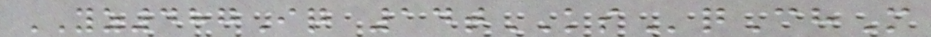YZ487Iq 14tKSqChM
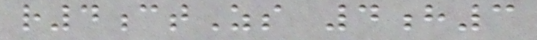r4ctZs 4h3
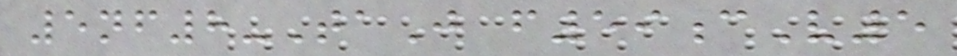5nf8-TaJ f59cV5
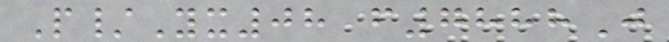P/Yx08 f7888J
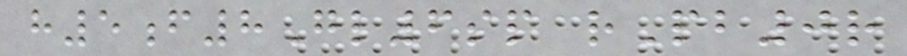h5f8Gl6sp rPb0r
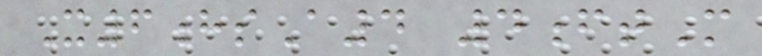X6hsA4 4ftM
